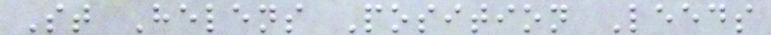St Helens Position Leeds
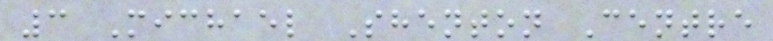3 Michael Shenton Centre
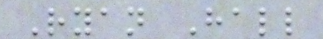Ryan Hall
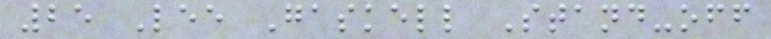25 Lee Gaskell Stand-off
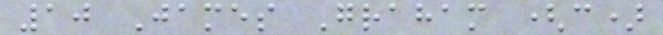10 James Graham (c)
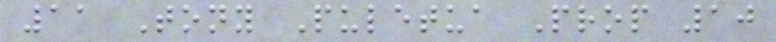11 Tony Puletua Prop 10
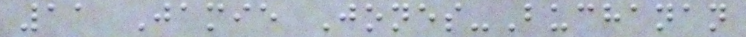11 Jamie Jones-Buchanan
